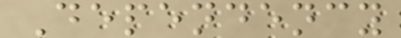Dependency
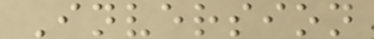Inversion
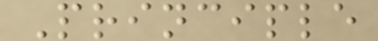Principle
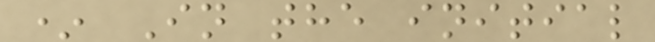* In the initial
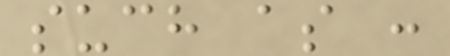such as :
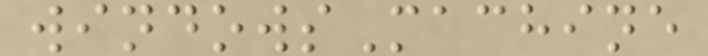windowsMachine
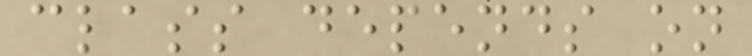class depends on
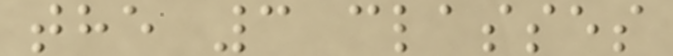the 3 classes
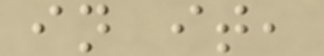in it,
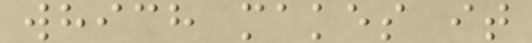which makes it
